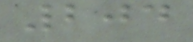204
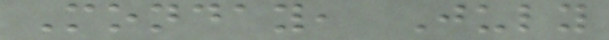Monday, July
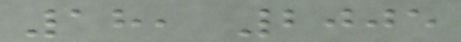18, 2005
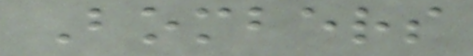Bombers
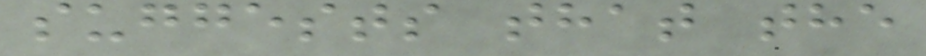suggests that the
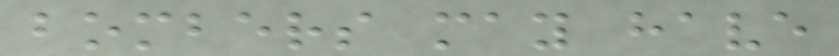bombers may have
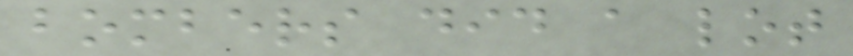bombers did a lot
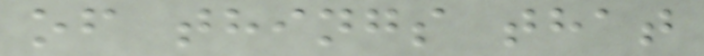of things that
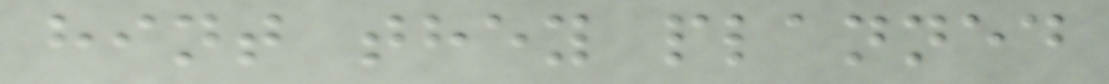hint they planned
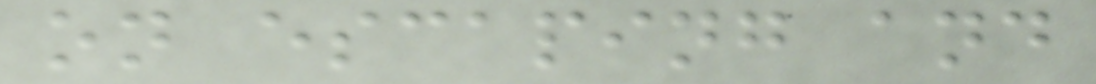on escaping and
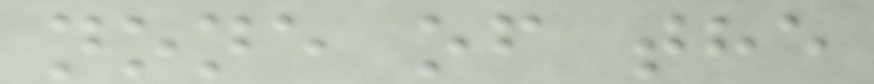none of the
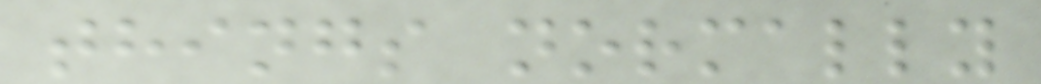things normally
